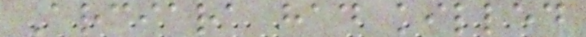Arciara had killed
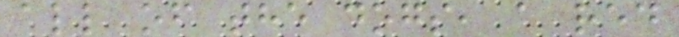all of the dogs, a red
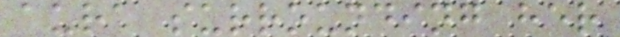aura surrounding her
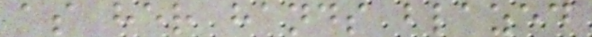as her hands blazed
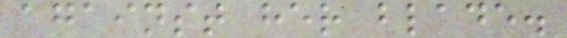against her blade.
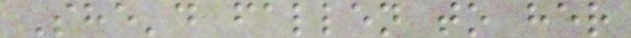She'd fallen to her
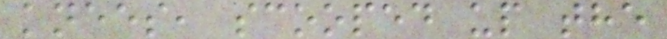knees, scooped up the
